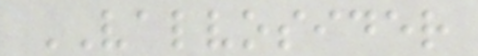VALVOSIDER
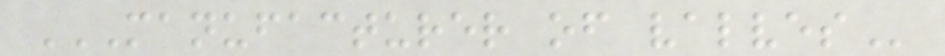MANUFACTURER OF VALVES
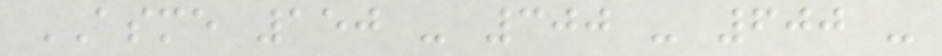ASME 150 - 300 - 600 -
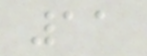11
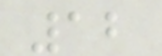12
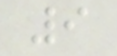9
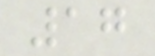17
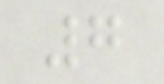7
